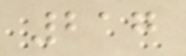217
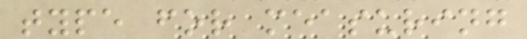type for measuring
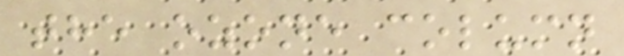the ozone column
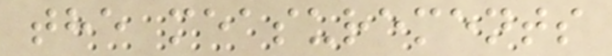the measurements
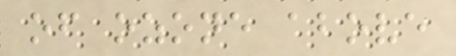of ozone above
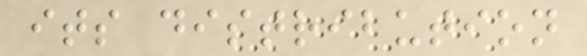its distribution
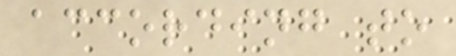according to
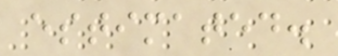estimated.
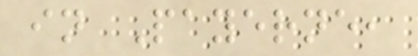in Payerne,
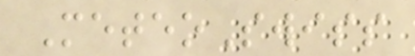MeteoSwiss
